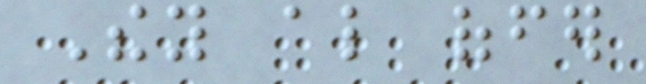They also offer
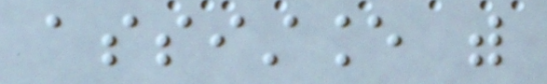assistance with
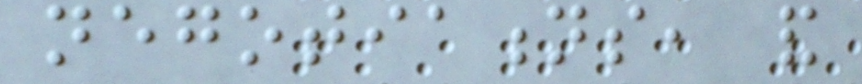negotiations, and
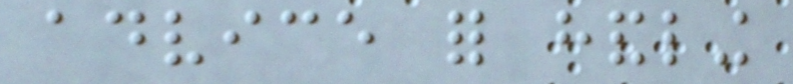advice for handling
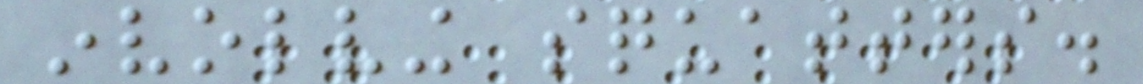involving squatters.
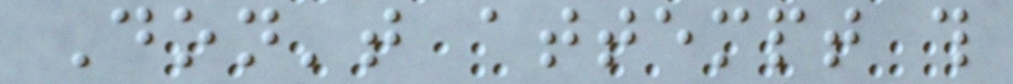Don't attempt this
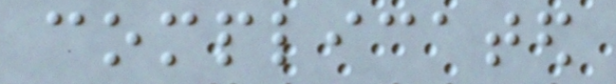complicated
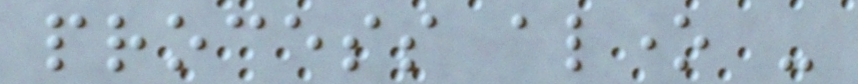process alone -
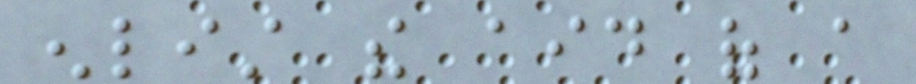enlist the aid of a
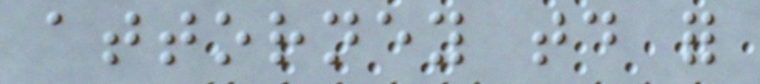attorney today for
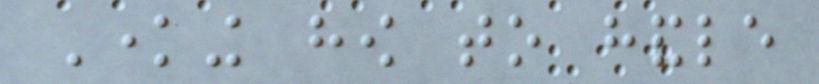Knowing how to handle
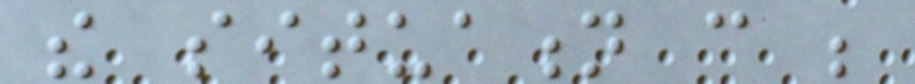the situation can be
